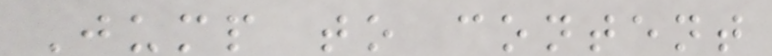Jump to content
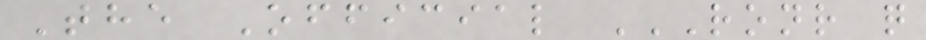The Official RONR Q
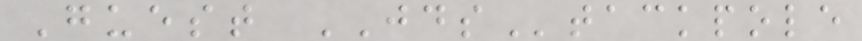Guest JDStackpole
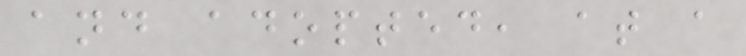and adopted, at a
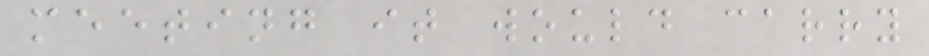meeting it would carry
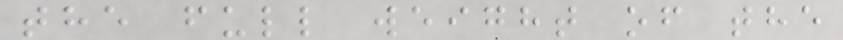the full weight of the
